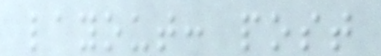layout: post
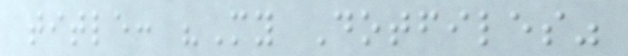title: "My Dotfiles"
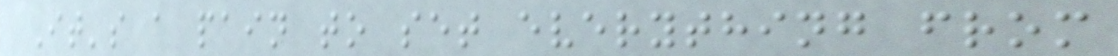It's a pain to set everything from
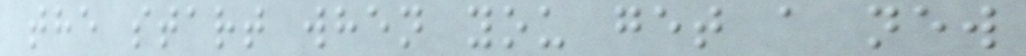the start when you get a new
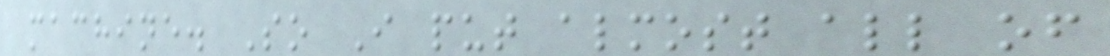machine. So I put almost all of
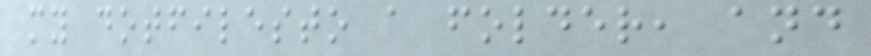my dotfilesto a folder, and
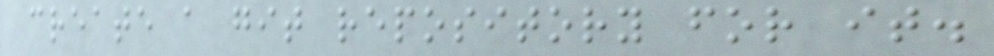create a git repository for it.
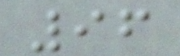96
